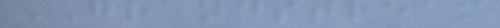GRANDSTREAM
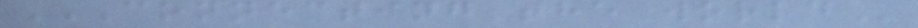CONNECTING THE WORLD
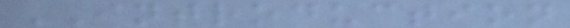INTRODUCTION
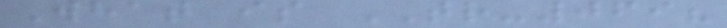What is TR-069?
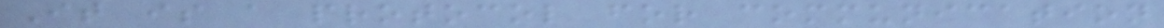It is a protocol for communication
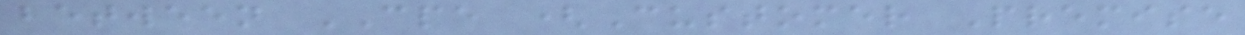between CPE (Customer Premise
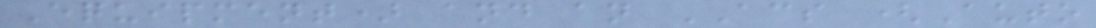Equipment) and an ACS (Auto
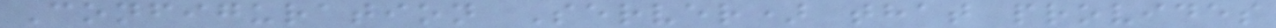Configuration Server) that provides
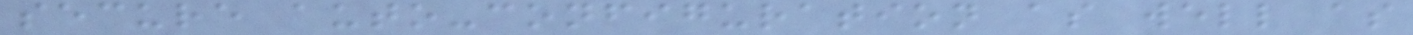secure auto-configuration as well as
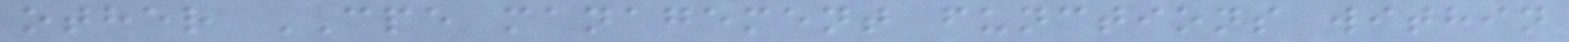other CPE management functions within
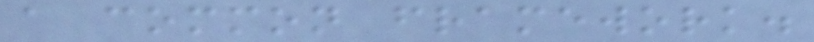a common framework.
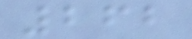262
